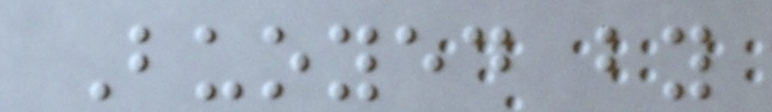Buoyed by
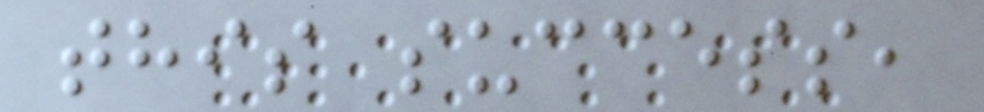this success,
